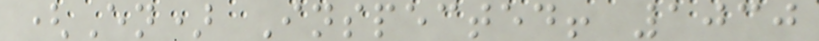(En) Inspected! 1030
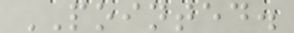POINTED.
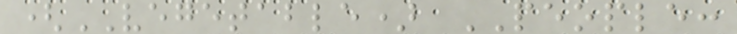(VEGETABLE) PEOPLE:
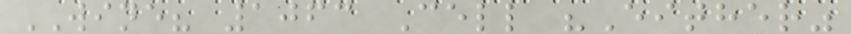WINE? 1063 Cell "Either"
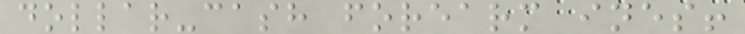dollar-cash forearm ines!
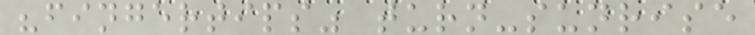"fingertips" turn-sunrise
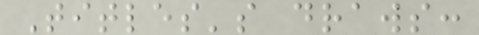Titles's draws:
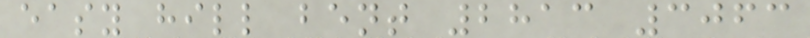easy hill bent 2813 3063
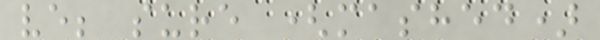ve; sure (mashed)
